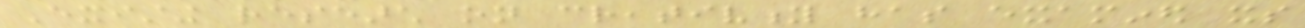Existing research on creativity has examined its
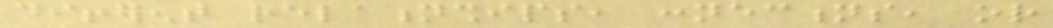different relationships, connections, or
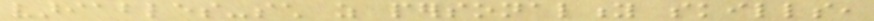variables-such as personality skills,
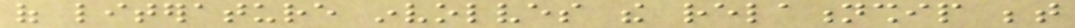of literature involves the relationship between
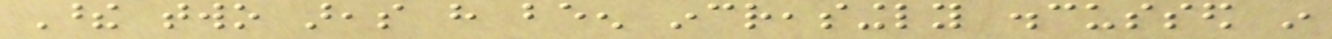These two areas have been increasingly discussed in
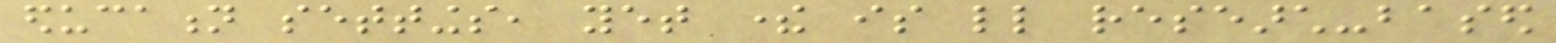education settings, yet there is little research-based
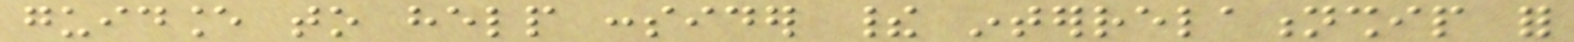guidance to help consider their interrelationship for
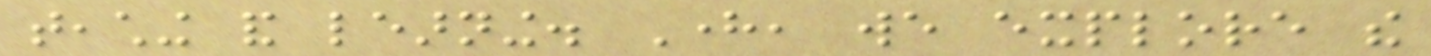teaching and learning. Here, we explore the
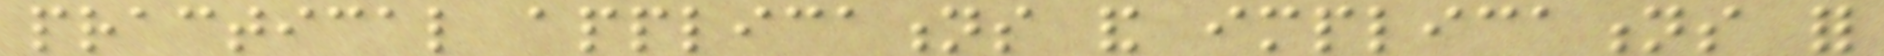practical applications and implications for
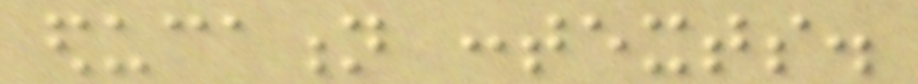education contexts.
